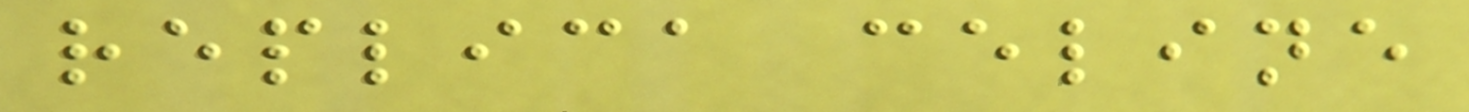replica celine
